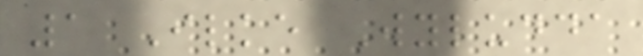1 Ilke Wyludda
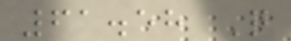61.58 Q
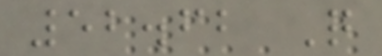52.62 Q
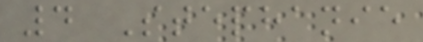4 Stephanie
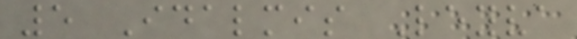5 Idalmis Leyva
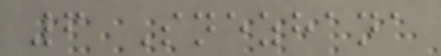6 Snezhana
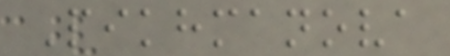Pikhmanova
